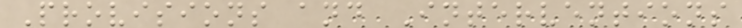Provisions and Interventions
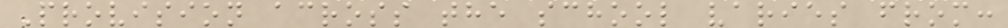Provision across the school varies from:
